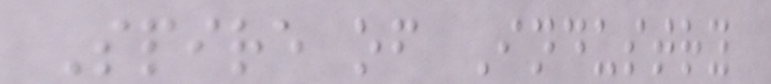Spire of Industry
